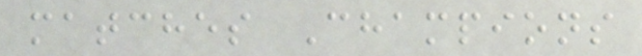matches Champions
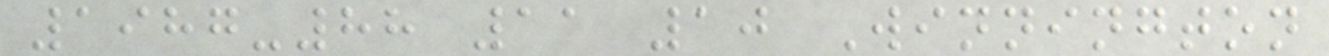1987-88 11 10 Winnington
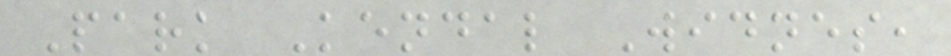Park Kendal Widnes,
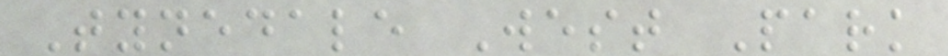Tynedale West Park
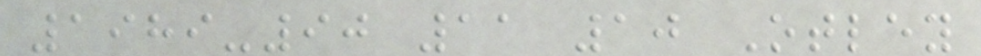1989-90 11 10 Otley
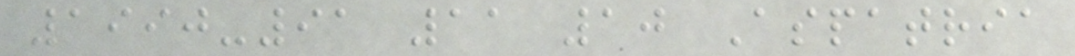1990-91 11 10 Aspatria
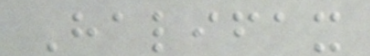Halifax
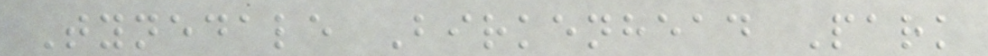Tynedale Birkenhead Park
